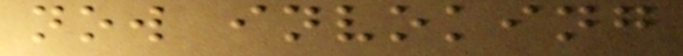now invoking
